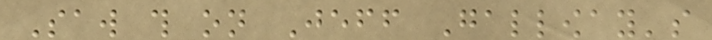Saw this on Jeff Galloway's
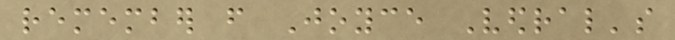remember from Joyce Vedral's
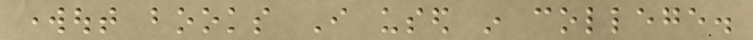workout books I used in college.
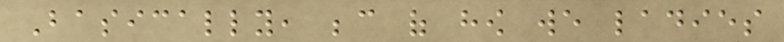Basically, because of how we ladies
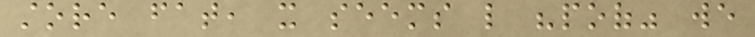store fat, it seems like "poof" we
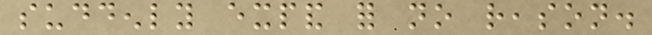suddenly expand for no reason.
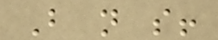But not so!
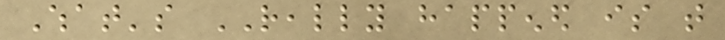What's REALLY happened is that
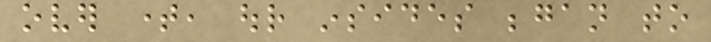over time, our insides began to
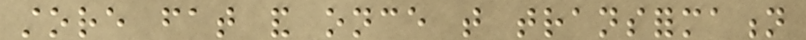store fat and once that transformation
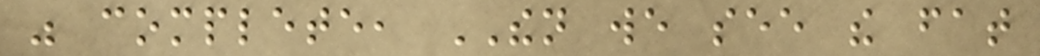was complete, THEN we see the fat
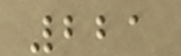221
